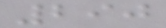290
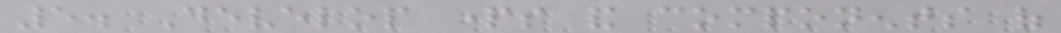5. Develop parts and components of
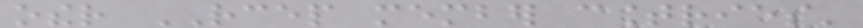other RCEP member countries'
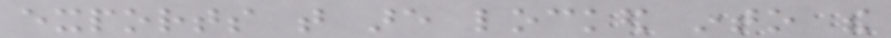exports that are locked into the
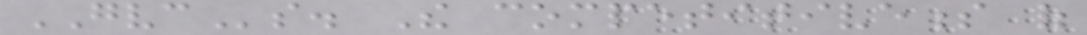GVCs. The competitiveness of
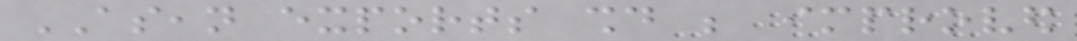ASEAN exports should be improved
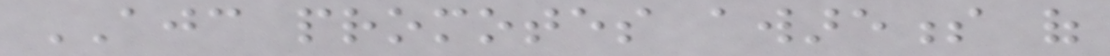AJC promotes awareness of
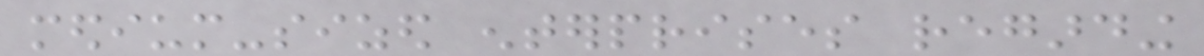medium-sized enterprises regarding
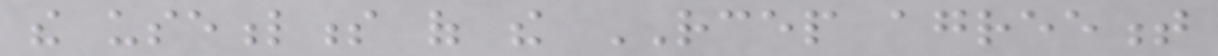the usefulness of the RCEP agreement
